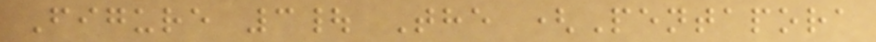Figure 3| The (Pentapora
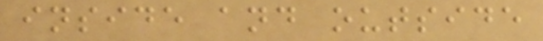inside and outside
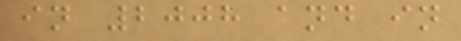in 2008 and in
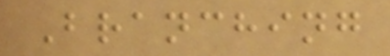Branching
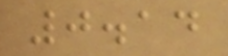0.14
